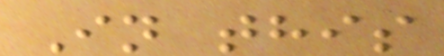In this
